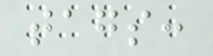tags:
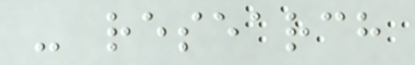- research
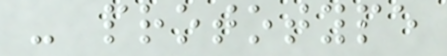- prototype
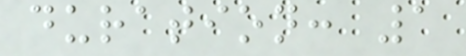duration: 1
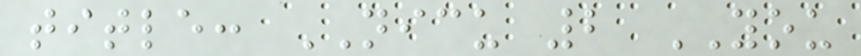title: NICU 2 YOU
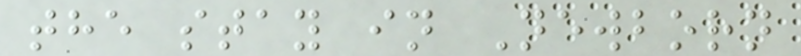the stay in Newborn
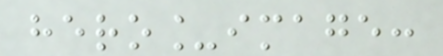hero_image:
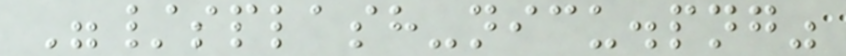"/splash-nicu.png"
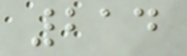214
